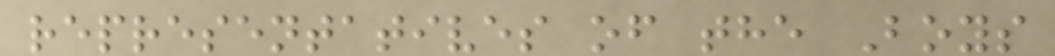representatives of the Boys
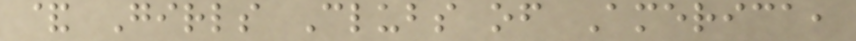& Girls Clubs of America,
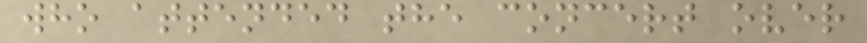who attended the concert over
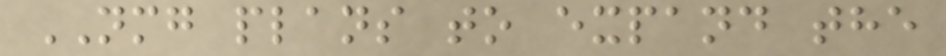NMG plans to expand the
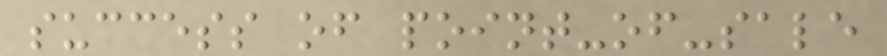success of point-of-sale
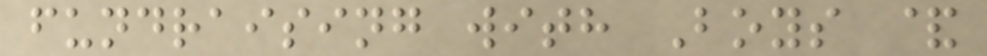fundraising with Boys &
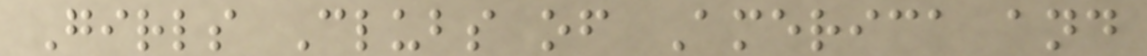Girls Clubs of America and
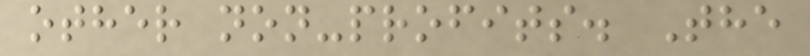other non-profits. The
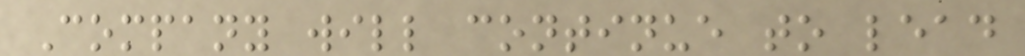Company will continue to lead
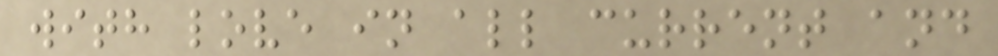with love in all current and
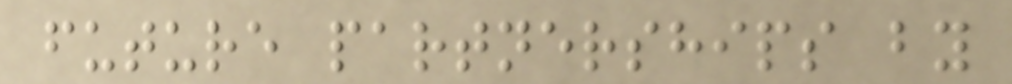future partnerships by
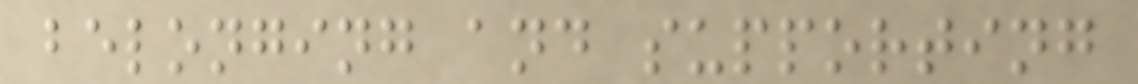belonging and supporting
